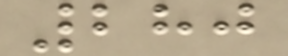280
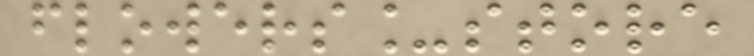flowers_store
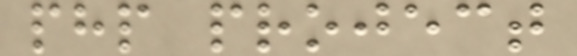php project
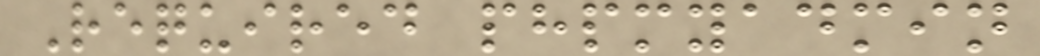Required phpmyadmin
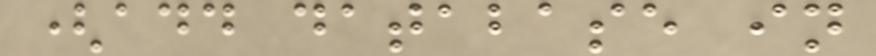(add database in
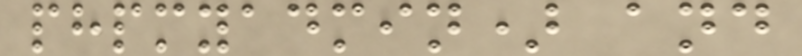phpmyadmin) and
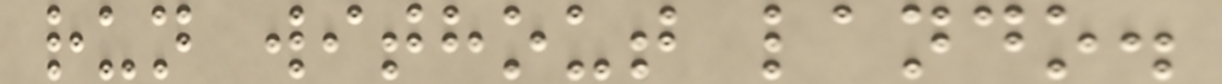run without lando.
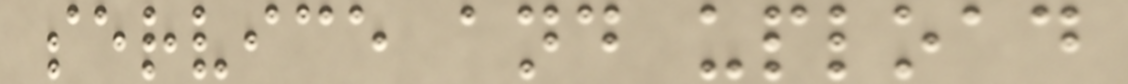service and upload
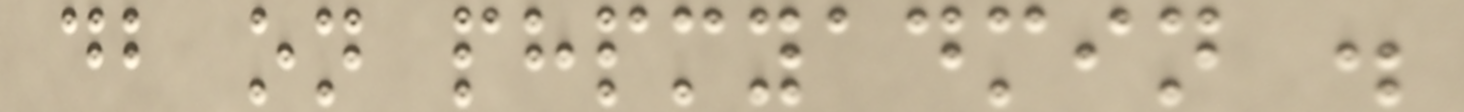db on phpmyadmin .
